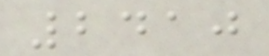2410
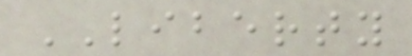LIBERTY
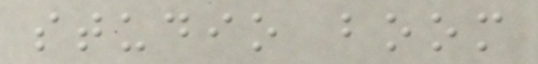studio boom
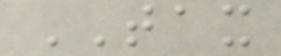TAX
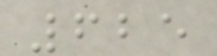625
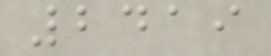2419
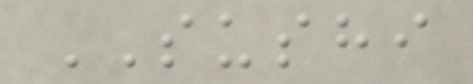SUSHI
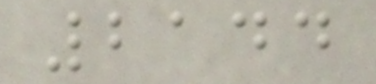2144
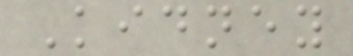Kidney
